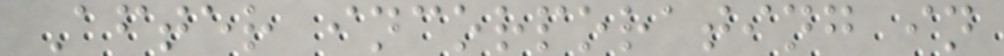After incorporating in
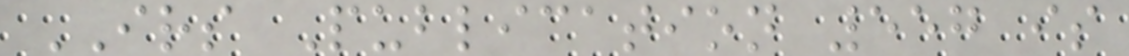IRS Publication 557 is
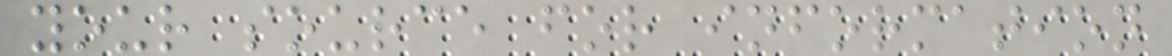your source for information
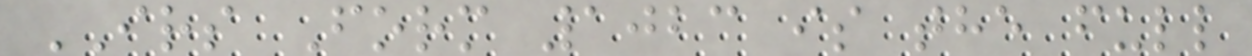IRS Form 1023 is the full
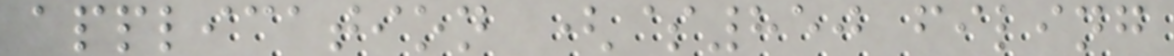application ($850 filing
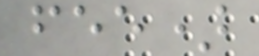fee)
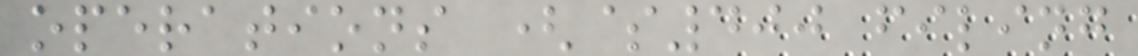operations ($400 filing
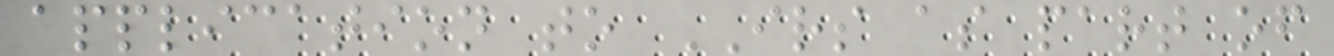application to IRS as part of
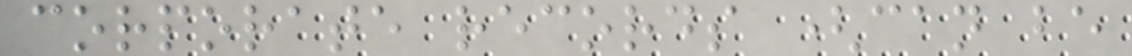corporate records (can be
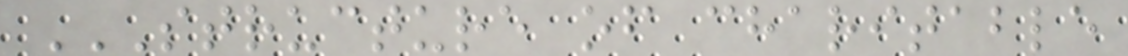STRUCTURE OF CHARITABLE
